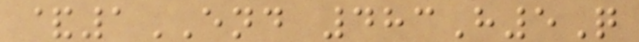&1END 483H5Q
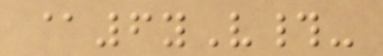@6yV#-
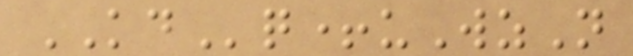KDq+uWzN
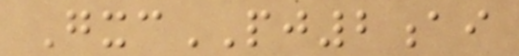GxcPJ2ai
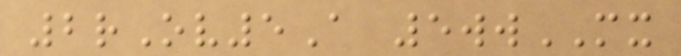2rOv5A 5wwMX
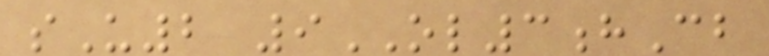sU2 9OL3hCb
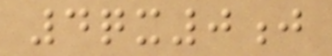4qx0j
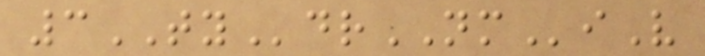3TYdrNMiV
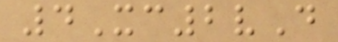4Xc2vD
